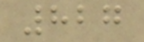827
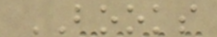BOOKS
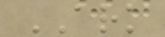ARK
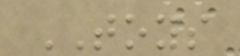TOYS
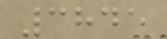3845
